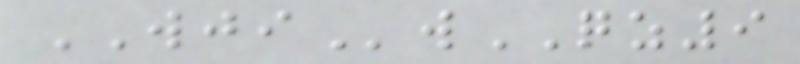WJIwQZ9
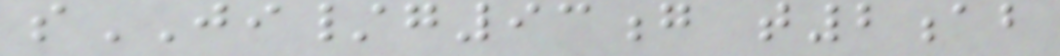sJI/g93g t2ab
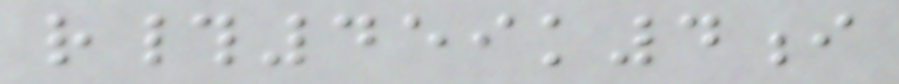r#459k4i
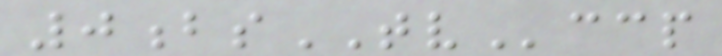0bsTVccp
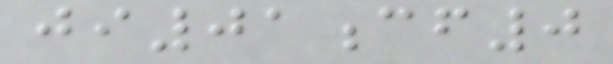ji01cf0
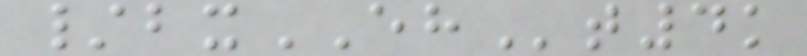/bxEHt4k
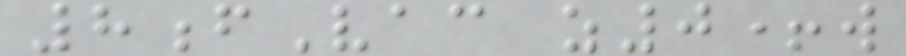8fVac z0+w
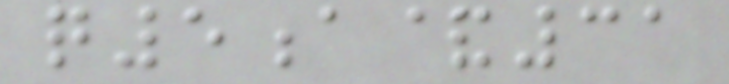q5a&31
